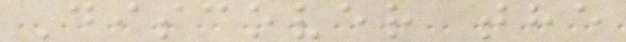Discover the
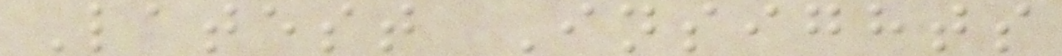Latest Insights
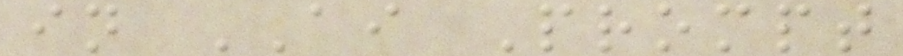in AI Prompt
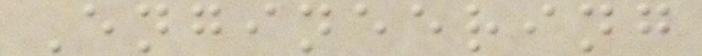Engineering
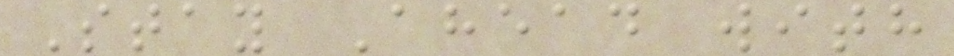Stay Ahead with
